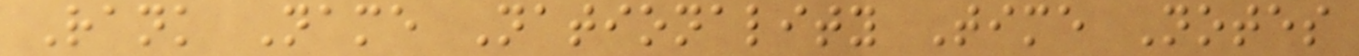Rank Name Nationality Time Notes
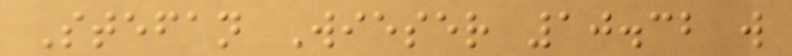Stefan Wieser 10.32 w
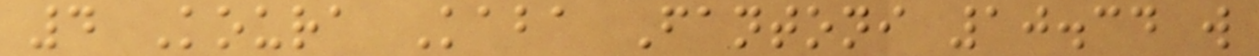4 Koura Kaba Fantoni 10.34 w
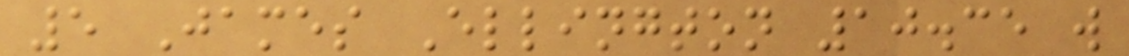5 James Ellington 10.35 w
